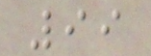99
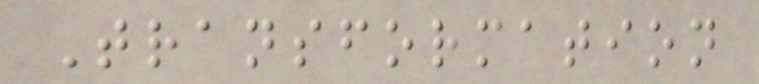Transformation
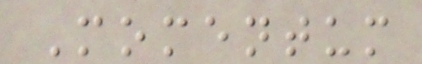Momentum
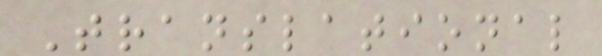Translational
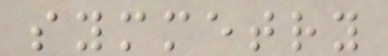symmetry
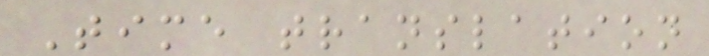Time translation
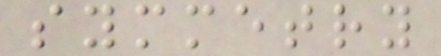symmetry
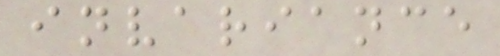invariance
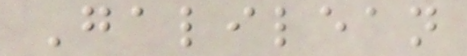Galilean
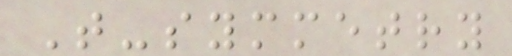T-symmetry
